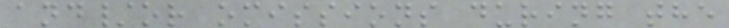and/or omissions during the
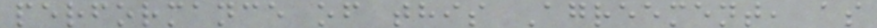performance of this Agreement, as
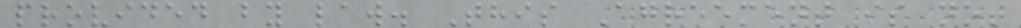provided by law. This Agreement is not
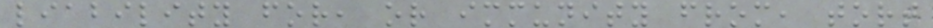liability for, or immunity from, tort
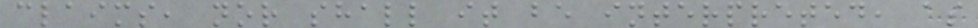claims, nor shall it be interpreted, as
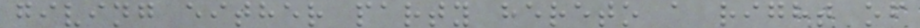giving either party hereto a right of
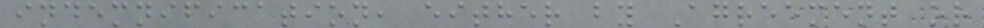indemnification, either by Agreement or
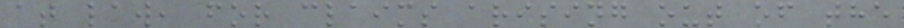at law, for claims arising out of the
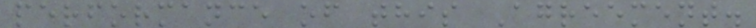performance of this Agreement.
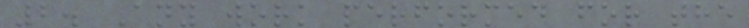2. Any work performed for the
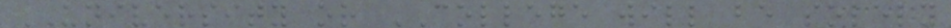UNIVERSITY or COLLEGE will be solely
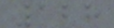128
